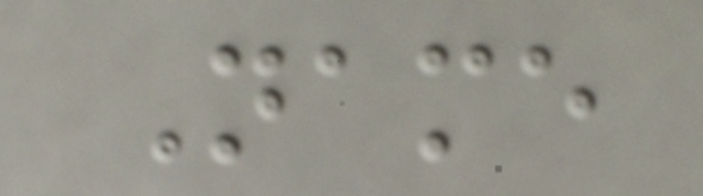Name
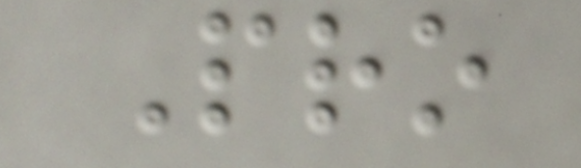Pro
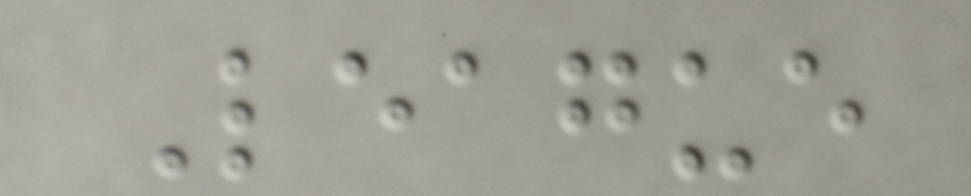League
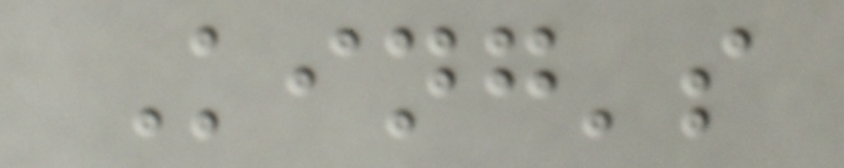King's
